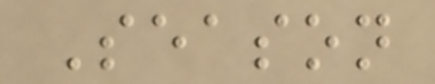Season
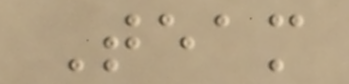Team
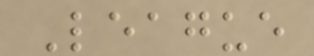League
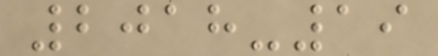2018-19
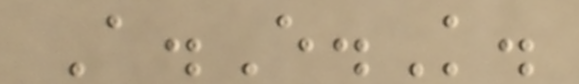A.E.K.
